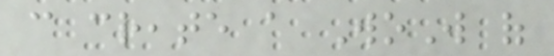can create a WoW of
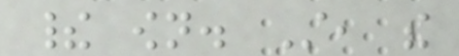their own. Still, the
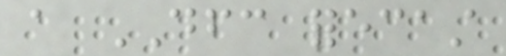a DFC forecast
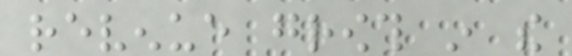revenue growth in the
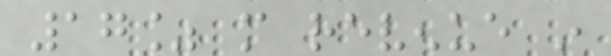17% more revenue in
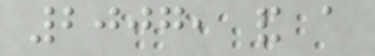2007, and a
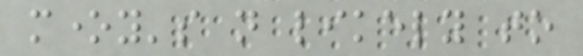money's not likely to
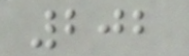202
